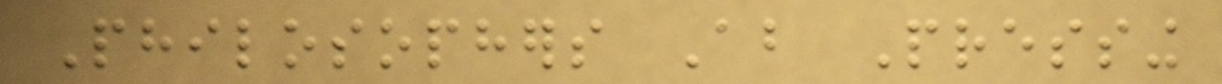Philosophers About Pressing
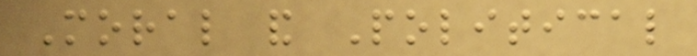Moral and Political
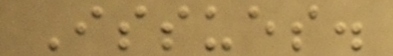Issues.
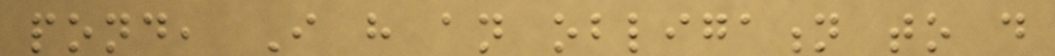pond, I have an obligation to do
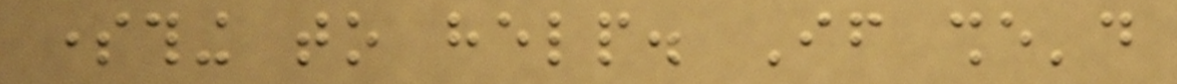something to help. If she'd
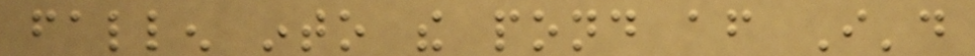fallen into the pond after I'd
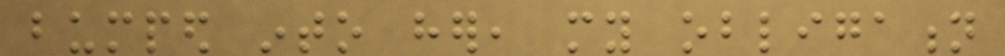bumped into her, my obligation
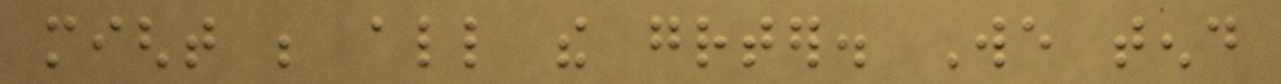might be all the greater. We tend
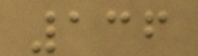136
